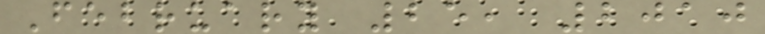February 25, 2010
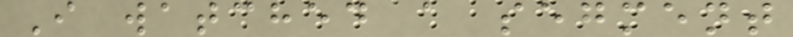I watched a segment
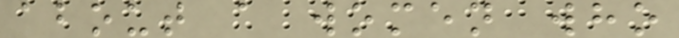about a women who
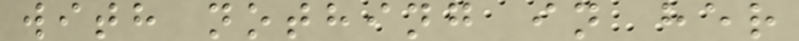with nothing in her
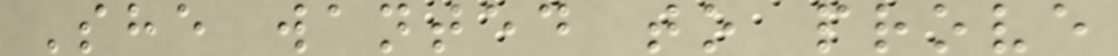She wanted to prove
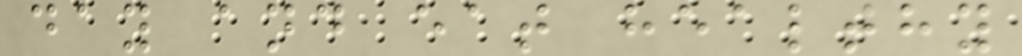day and eat healthy
